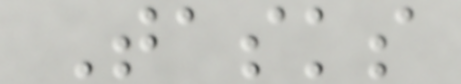Tasks
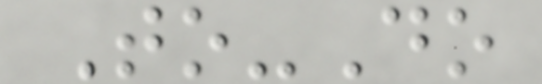To-Do
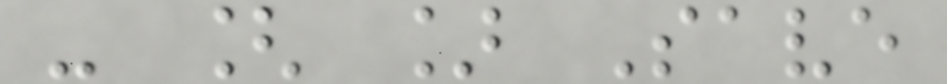- [ ] Save
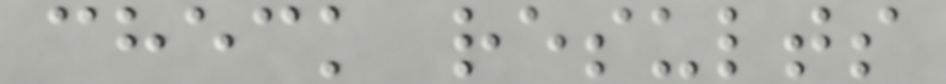check results
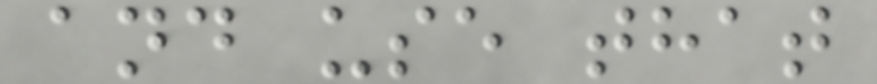and use that
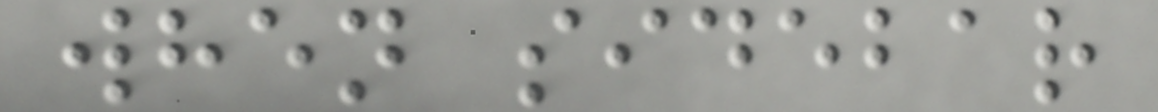when sidebar
